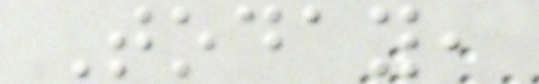Today,
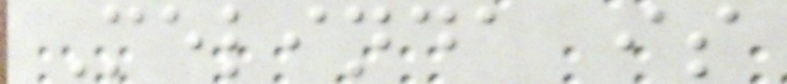Melinda is
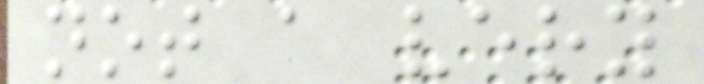not a very
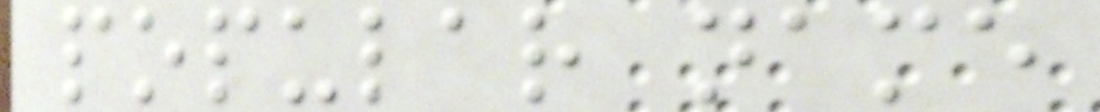popular name
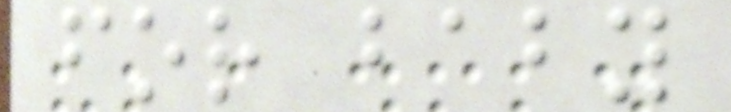for baby
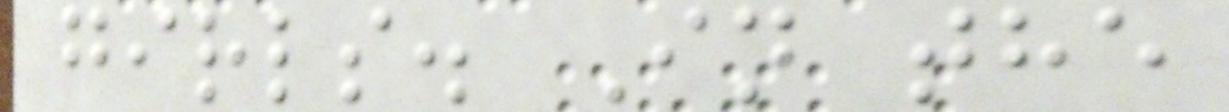girls. In the
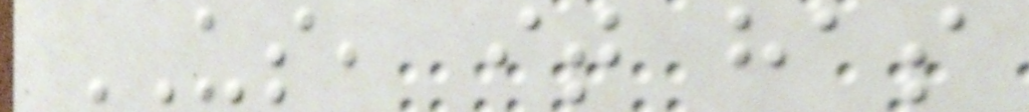US, it has
